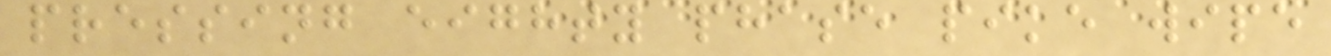pressing eighty phase pike wipe
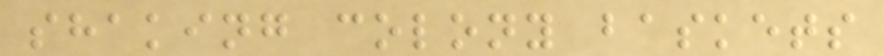shaking colony baskets
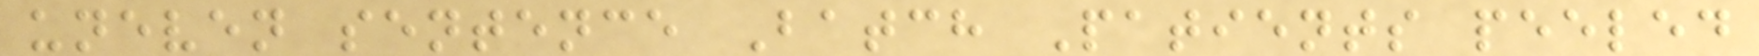uneven sentence Batch Patients peeled
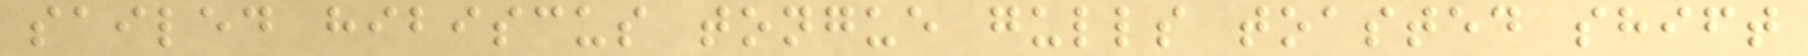sailed hibiscus tongue gulls toasted shift
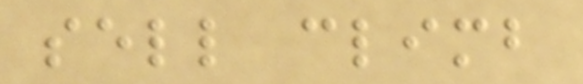sell climb
